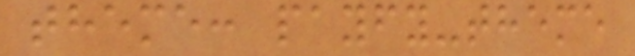theme: payfy-theme
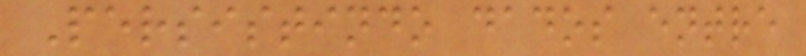Persistindo dados entre
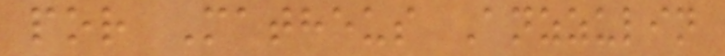por Matheus Anzzulin
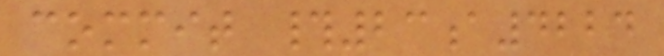commit #23a4224
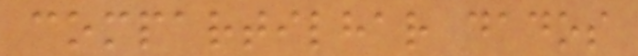compartilhar dados
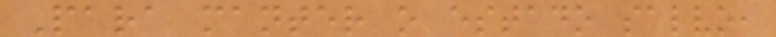Para manter o estado salvo,
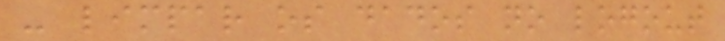- limpar os dados no logout
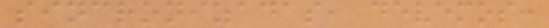sincronizadas, devemos:
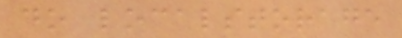do localstorage
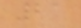21
